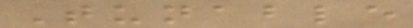Tunable
